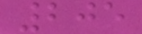205
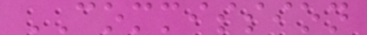COMMISSION
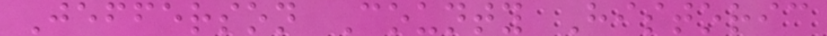Jefferson County Historic
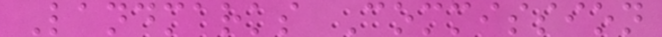Landmarks Commission
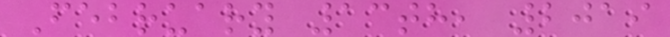February 13th, 2019
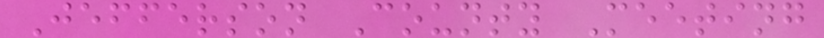Jefferson County Meeting
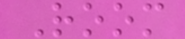Room
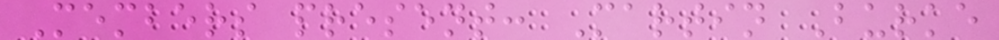Members present: Martin Burke
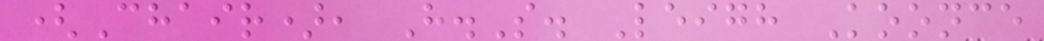(Chair), H.S. Leigh Koonce
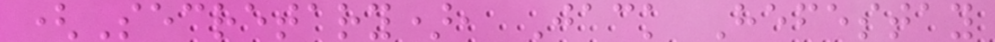(Secretary), Jack Hefestay
